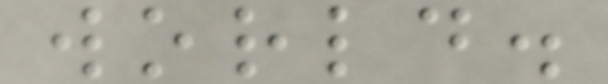world.
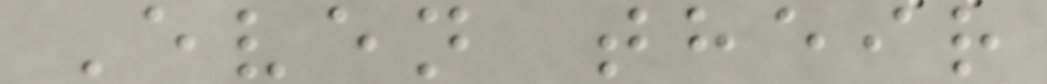Even their
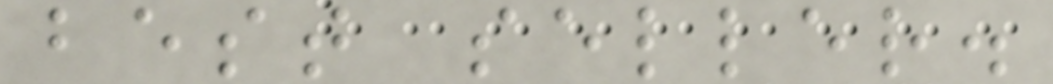best seller.
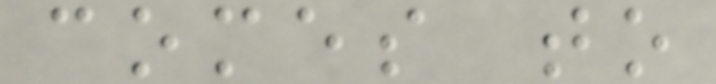comes to
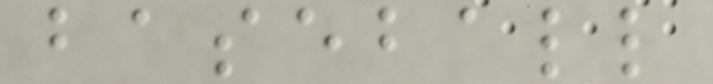baseball
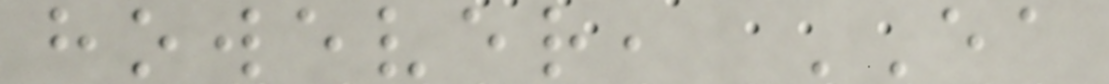however, EA
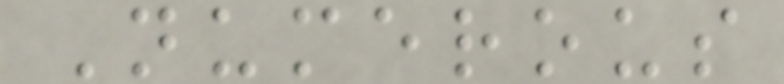Numerous
